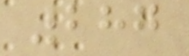287
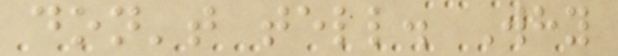don't tell. Why
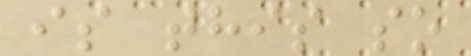is this so
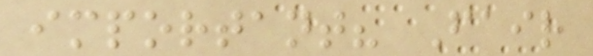important? Fair
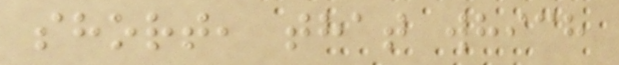short, that which
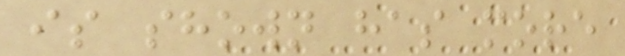is shown has more
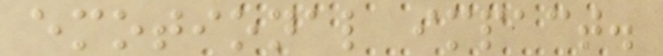emotional impact.
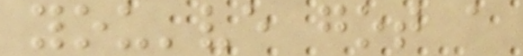you've got a
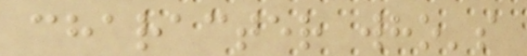character who's
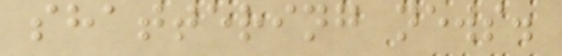shattering news.
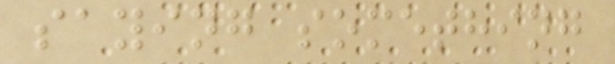saying something
